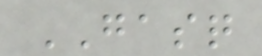GASQ
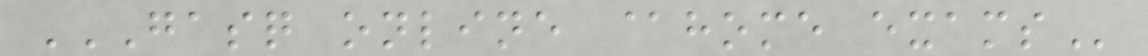GASQ ONLINE @HOME EXAMS
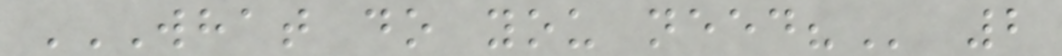WHAT DO YOU NEED? 2
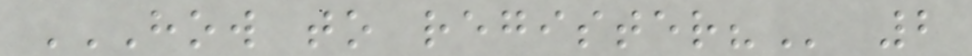HOW TO REGISTER? 2
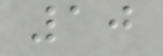10
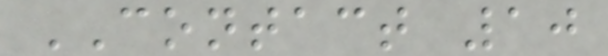CONTACT 10
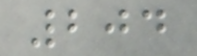204
